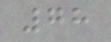78
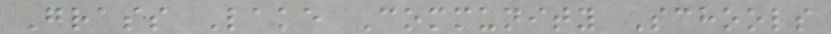Grass Lake Community Schools
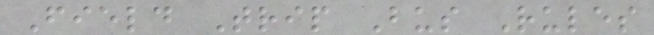Field Trip Bus Rules
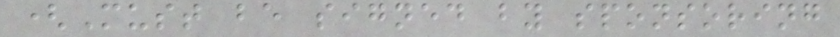(Must be signed by sponsoring
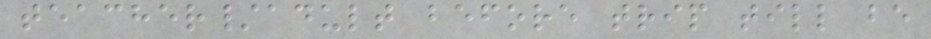teacher/adult before trip till be
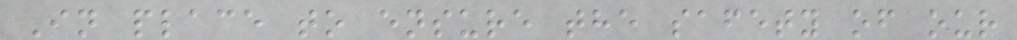In place to ensure the safety of our
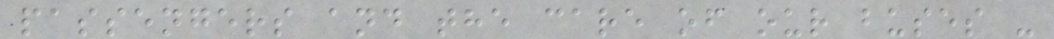passengers and the care of our buses -
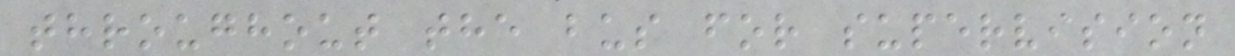throughout the bus for supervision
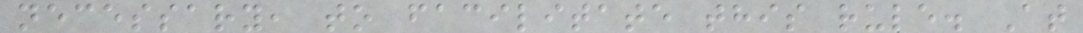necessary, to facilitate this rule. At
